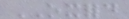OXFORD
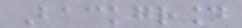Background
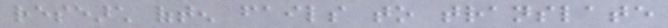research often fails to translate
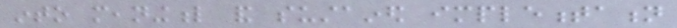into meaningful and sustained implementation
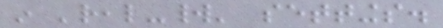in 'real-world' settings.
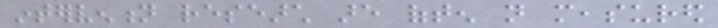intervention research are often not measured
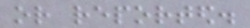or reported.
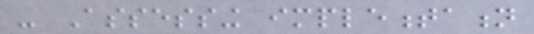- Assessing implementation
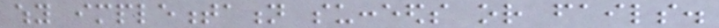why implementation succeeds or fails.
